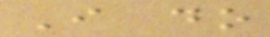I do
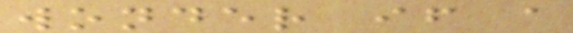wonder if a
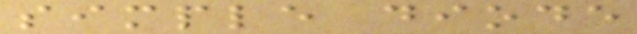simple diode
